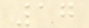17
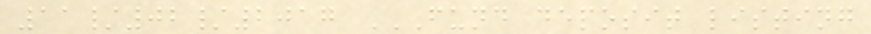11/02/2017 FUND DEPOSIT LISTING
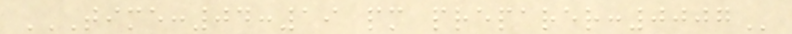TIME:04:19 PM PREPARER:0007
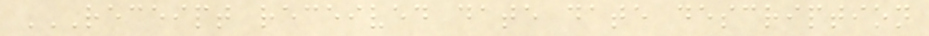RECEIPT RECEIVED DATE DATE DESCRIPTION
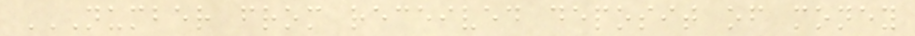NUMBER FROM RECEIVED DEPOSIT OF MONEY
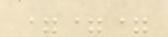===
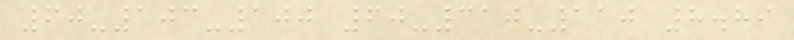60-103-100 60-310-110 8.89
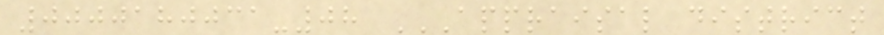0000180031-08 APPRAISAL DISTRICT
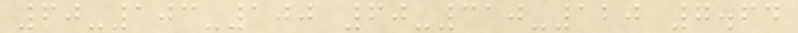60-103-100 60-310-120 7.64
